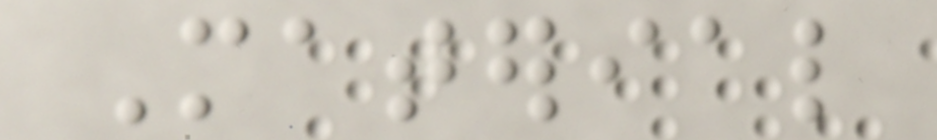Material
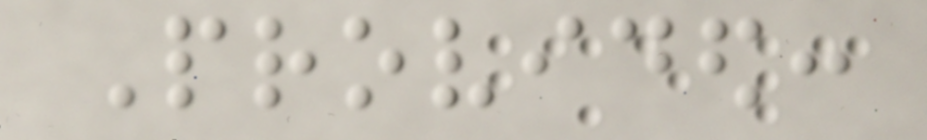Provided:
